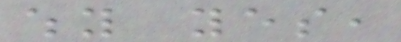why yes,
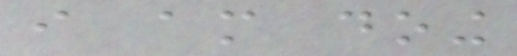i am doing
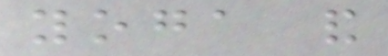yoga and
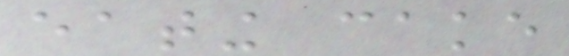eating cake
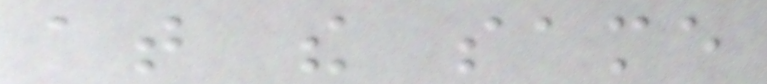at the same
